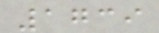1739
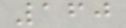160
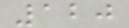120
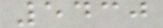5430
